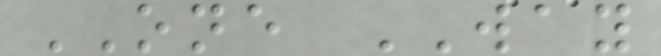ONE WAY
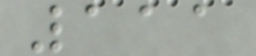111
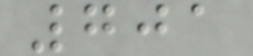701
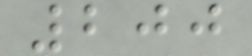200
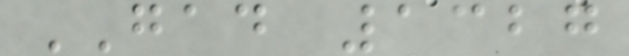GAD 1327
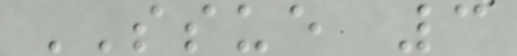SSUE 3
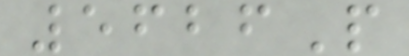5626P
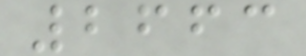2663
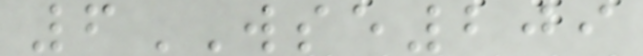6WSE209
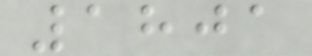1801
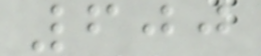600
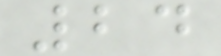24
